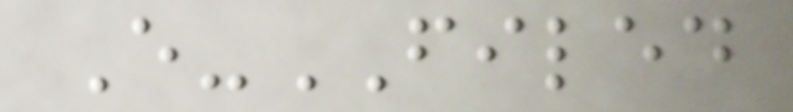E-FILED
